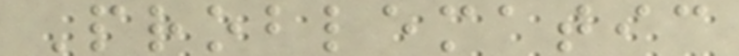Problematic
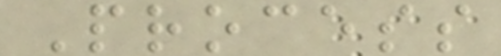Process
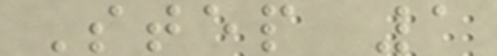Step 1
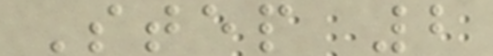Step 2
